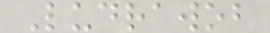Ludrawob
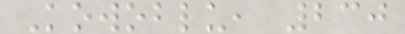Kowoblu, 230
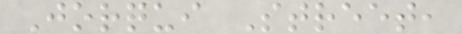Jorqui Street,
